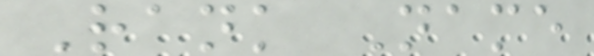Rank Name
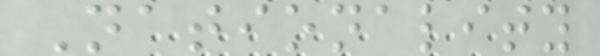Nationality
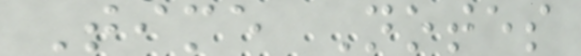Time Notes
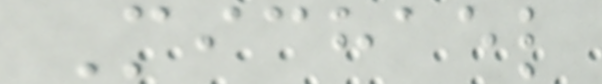Michael
